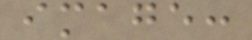image:
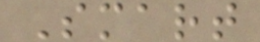Smart
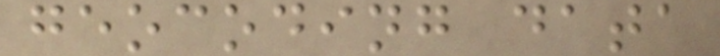geocoding data
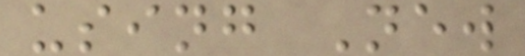using New
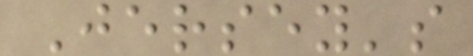Jersey's
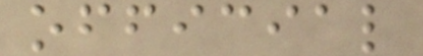official
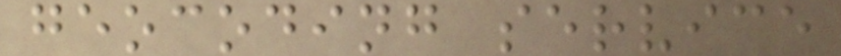geocoding service
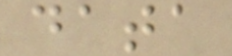data
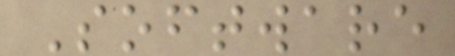Software
